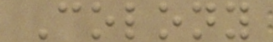Colony
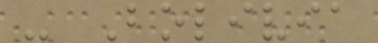- Bolivia
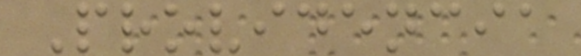Providencia
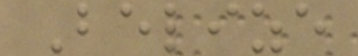Belize
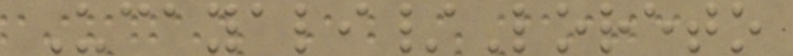Ucayali/Loreto
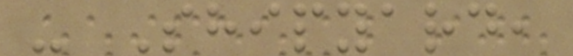- Shipyard,
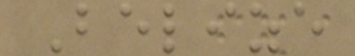Belize
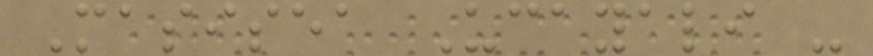Masisea Ucayali -
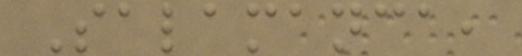Salamanca,
